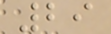29
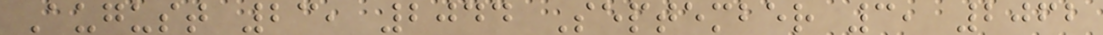August 23, 2044 September 3, 2062
